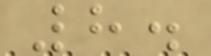8.
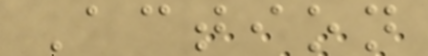Action
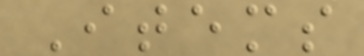Items
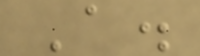A.
